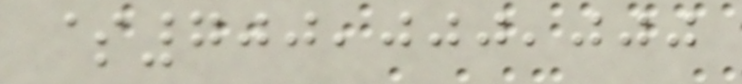$700,000,000
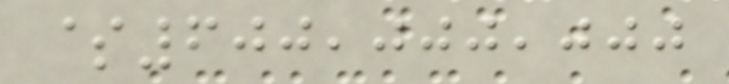$600,000,000
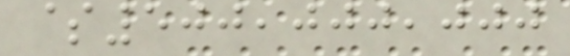$500,000,000
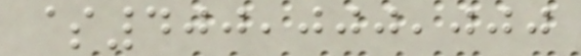$400,000,000
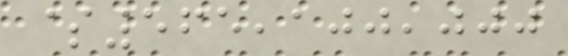$565,100,000
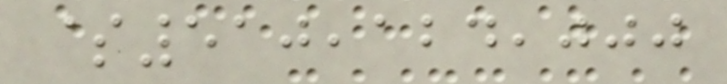$510,124,000
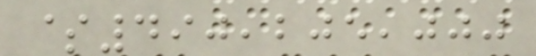$490,205,000
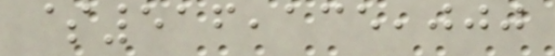$516,135,000
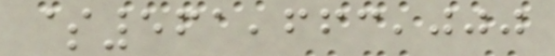$561,663,000
